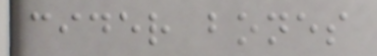cider bones
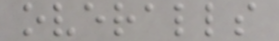overalls
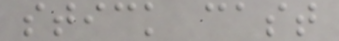stick cast
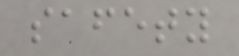safety
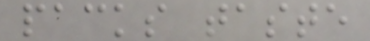packs taste
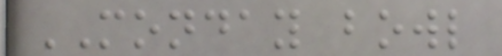MONDAY bowl
